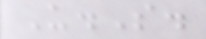U.S.
